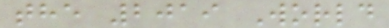the 2019 World
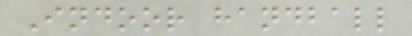Indoor handball
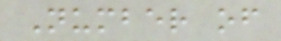Number of
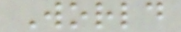World
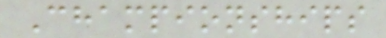Championships
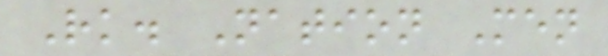Rk. Nation Men
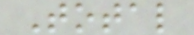Total
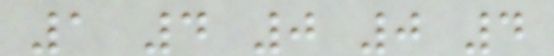1 4 0 0 4
